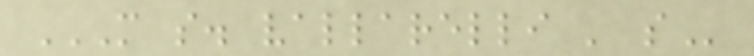M S. VALLARELLI ' S
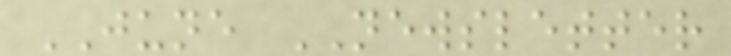JUNE NEWSLETTER
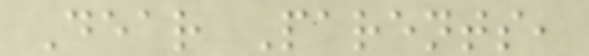Dear Parents,
